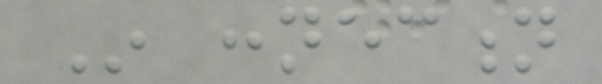In connection
